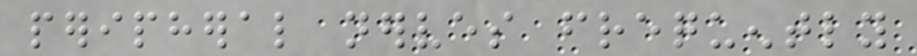peripheral nerves frequently
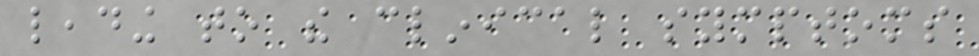leading to the clinical symptoms
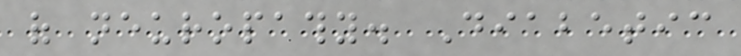of neuropathy. Diabetic
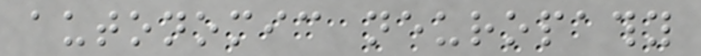autonomic neuropathy
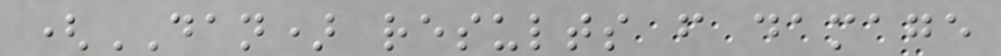(DAN) results from damage
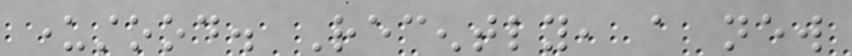understood. Recently, a new
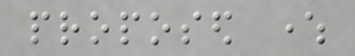proposed where
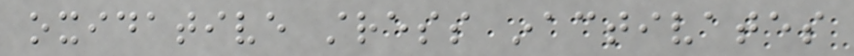oxidative stress inactivates
